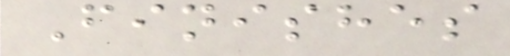Finishes
